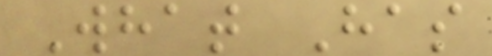What Has
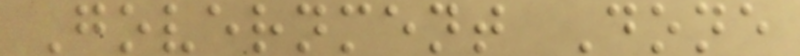Government Done
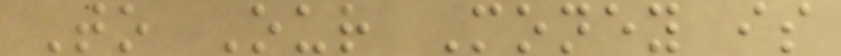To Our Money is
